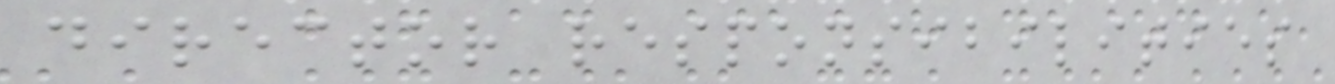director responsibilities
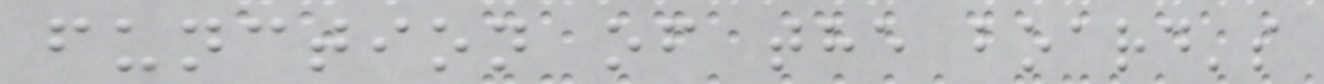function of the board's
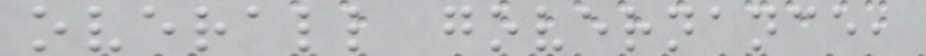overall governance,
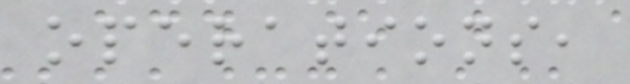operations,
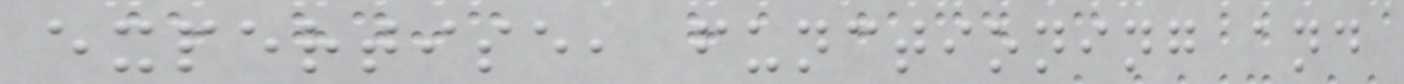expertise, functioning and
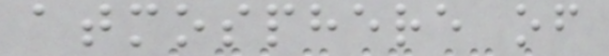atmosphere of
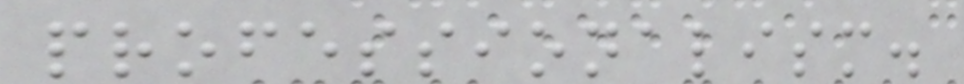professionalism.
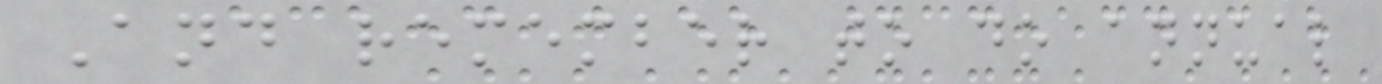And remember to do annual
